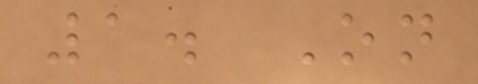1. On
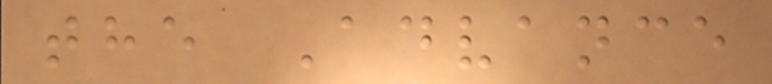the Advance
